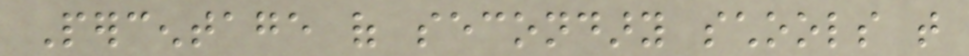Percentage of secondary schools that
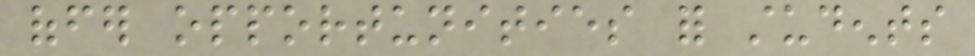offer opportunities for students
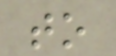to
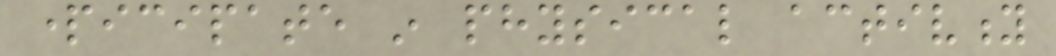participate in physical activity
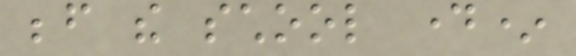before the school day*
